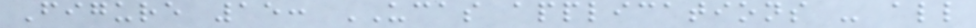Figure 15: UCAS applications - all
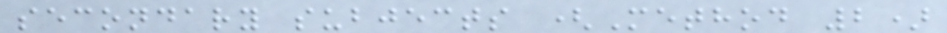secondary subjects (Method 2)
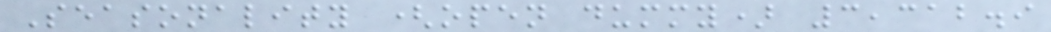Seasonality (open dummy) 3,312.9
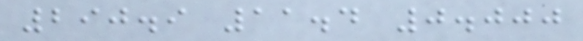290.9 11.4 0.000
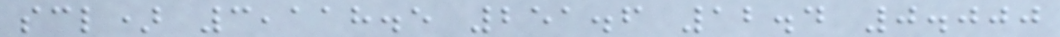scl) 3,118.5 251.6 12.4 0.000
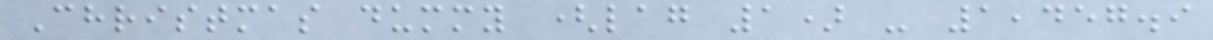Christmas dummy (lag 1) - 1,457.9
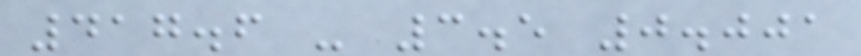417.6 - 3.5 0.001
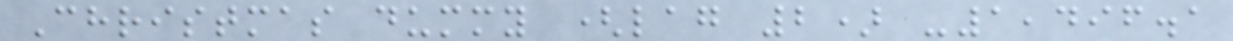Christmas dummy (lag 2) -1,496.1
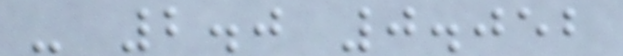- 2.0 0.052
